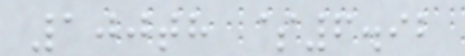100th $6.92
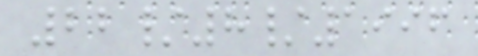22/8/1996
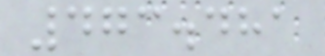473.481
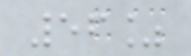56%
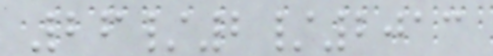26/2/2013
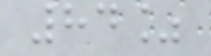84%
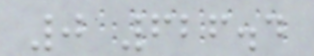0 626.4
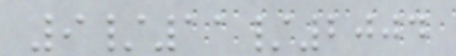9/11/2004
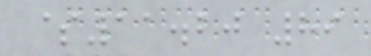$11.20 89
